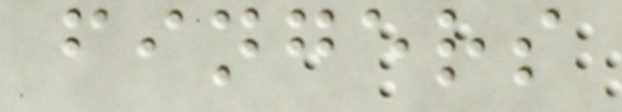fingers
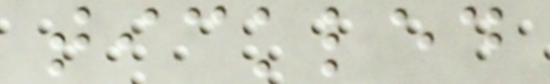tickled
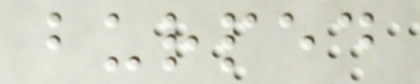burped
